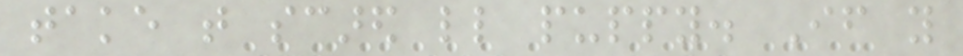take that scared little puppy. If you
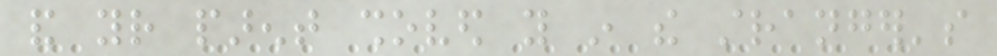and your parent shoved you in the stranger's
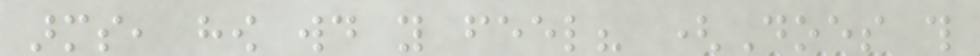arms, how would you feel? (Does this
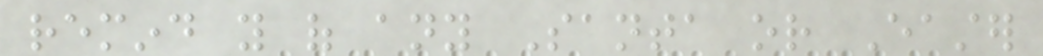remind you of any Santa or Easter
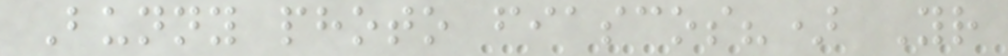Bunny photo fiascos?) Your
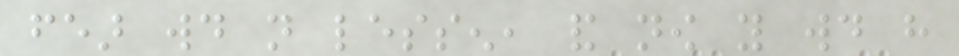fear would not lessen, and now you would have
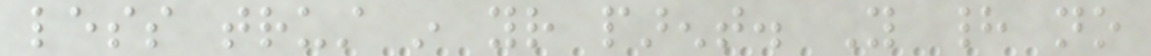less trust in your parent. You had no
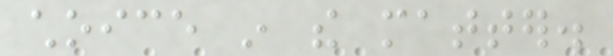choice in the matter.
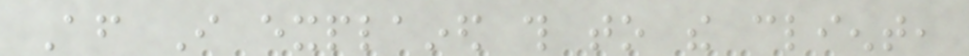After I explained this to the client,
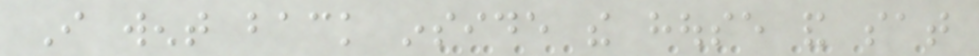I went back inside the house and sat
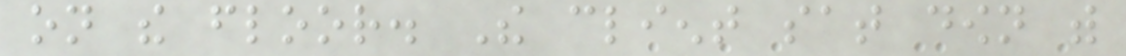on the floor. The client sat down with
